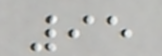95
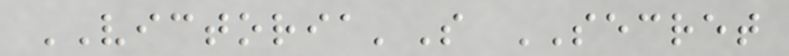VICTORIA'S SECRET
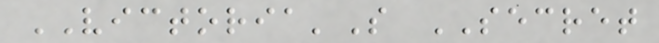VICTORIA'S SECRET
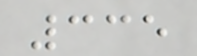335
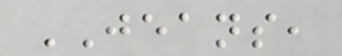JEANS,
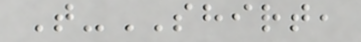T-SHIRT,
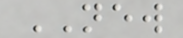NEW
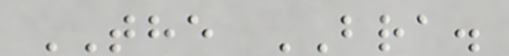THE BRA.
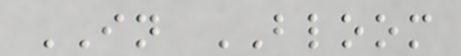IN BLOOM
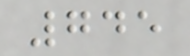745
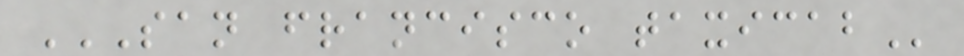SAN FRANCISCO TAXICAB
